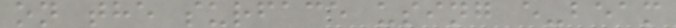on the surface using e-beam
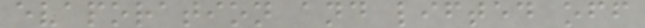evaporation and lifted off
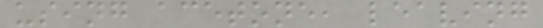using acetone, leaving
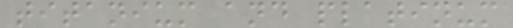titanium and platinum
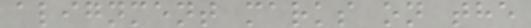alignment marks on the
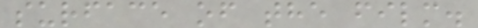surface of the film.
